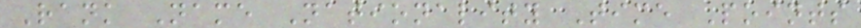Rank Name Nationality Time Points
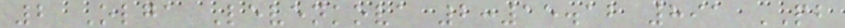2 Olga Levenkova 2:15.12 891 PB
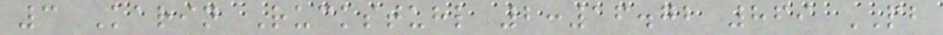3 Karin Ruckstuhl 2:16.72 869 PB
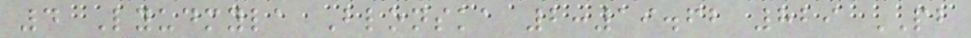4 Lyudmyla Blonska 2:19.62 829 PB
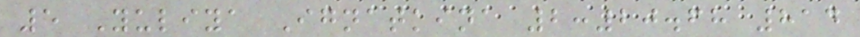5 Yuliya Ignatkina 2:20.68 814
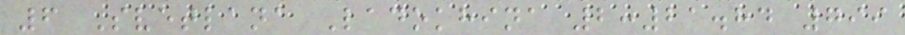6 Svetlana Ladokhina 2:21.84 799
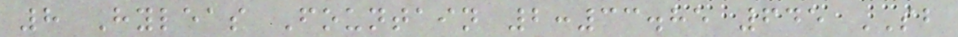8 Hyleas Fountain 2:33.85 645 SB
